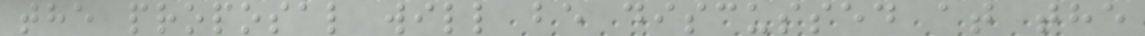the proposal will be discussed at the
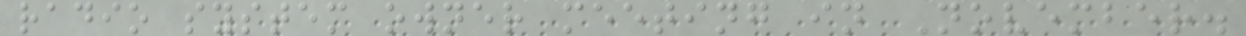radio system owner meeting in November.
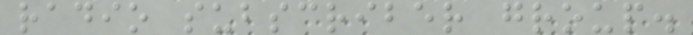radio subscriber group.
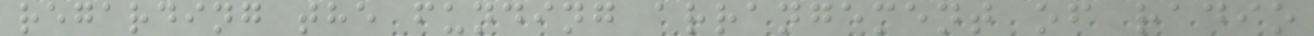regarding the funding arrangement of radio
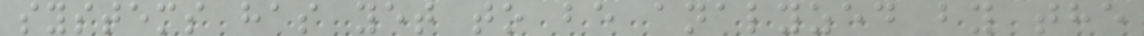systems has yet to be analyzed by the
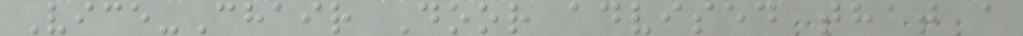Vice-Chair Door advised that a
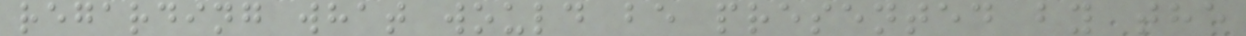regarding what would be presented by the
